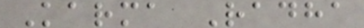Karma Radha
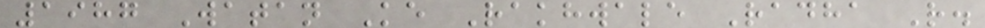1987 Watan Ke Rakhwale Radha R.
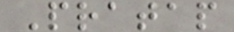Pratap
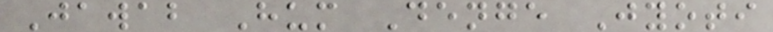Jawab Hum Denge Jyoti
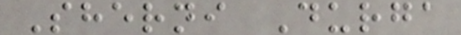Sherni Durga
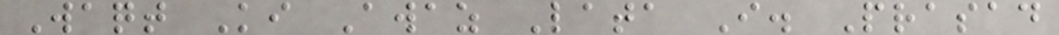Waqt Ki Awaz Lata I. Prasad
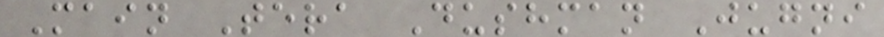Main Tera Dushman Jugni
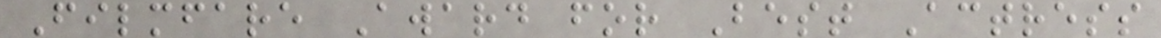Filmfare Award for Best Actress
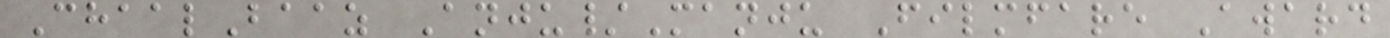ChaalBaaz Anju/Manju Filmfare Award
